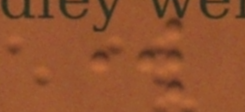work
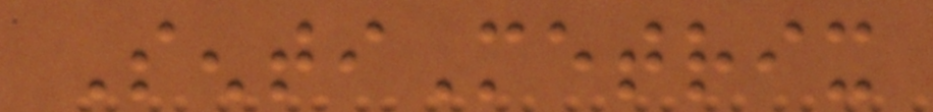SentiMetrix
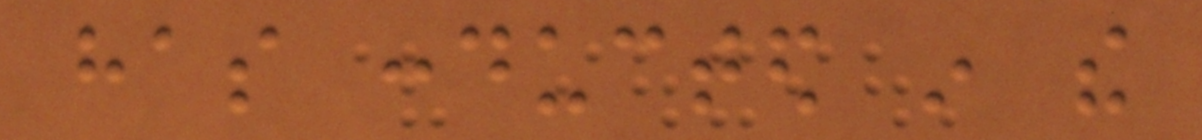has conducted in the
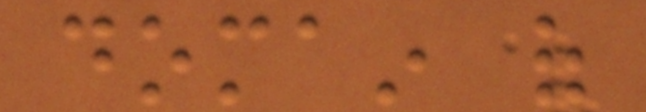domain of
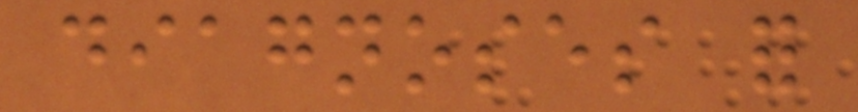diagnoses for
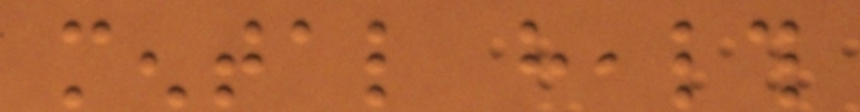mental health
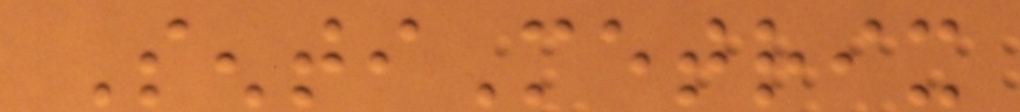SentiMetrix
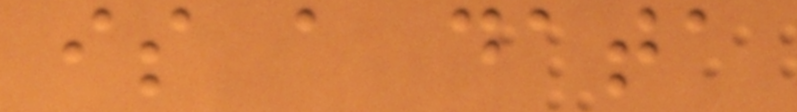is a data
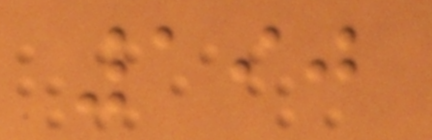190
